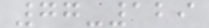77-129
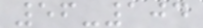56-104
